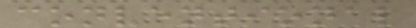conventional
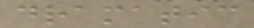dramatic
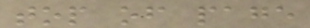top of page
